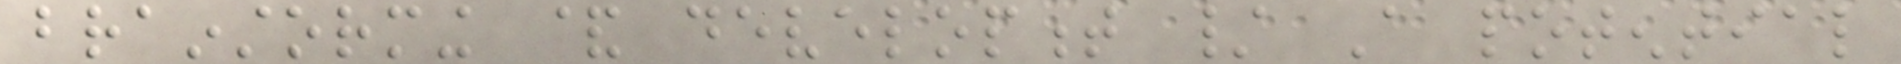brainstorming & development / A potential
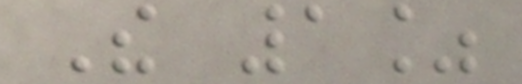The 1%
